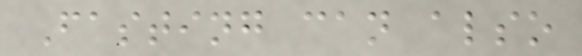Fasting can also
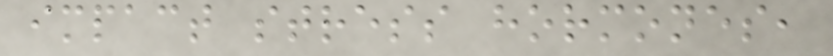impact stress hormones,
